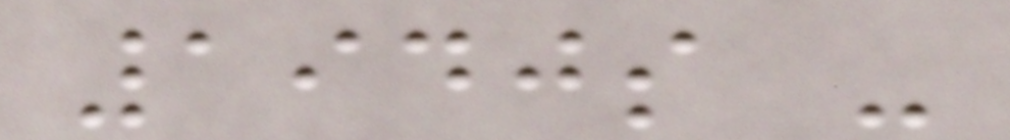1940s -
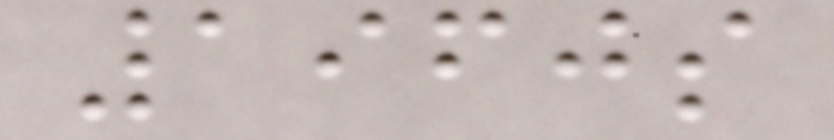1960s
